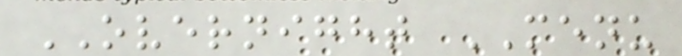OVERNIGHT MENU
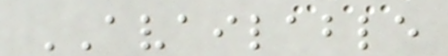AVAILABLE
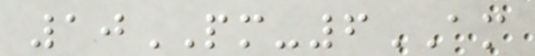10PM-6AM
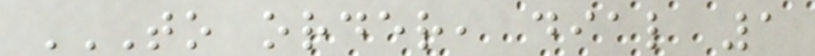TO ORDER, DIAL 1
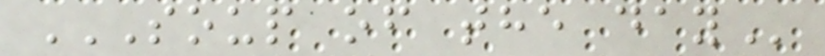SOUP OF THE DAY
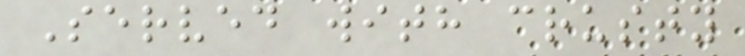Served with crusty
